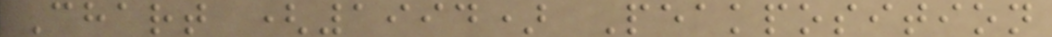Chart (1994) Peakposition
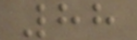88
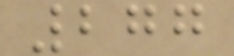277
